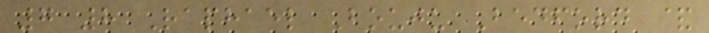7 8 Raphael Bouju Bedford &
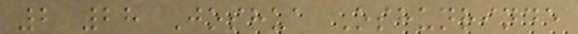2 28 Joshua Oshunrinde
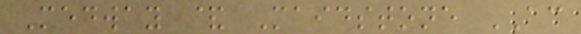Medway & Maidstone AC
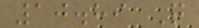10.89 Q
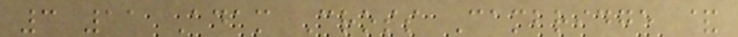3 11 Adam Cross Cambridge &
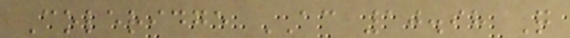Coleridge AC 10.98 Q
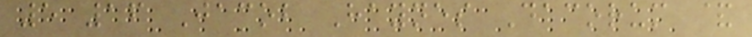5 16 Jacob Haynes Dacorum &
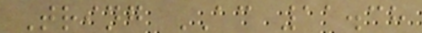Tring AC 11.38
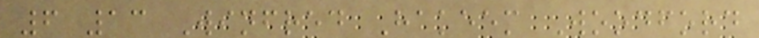6 13 Winfred Hakeem Woodford
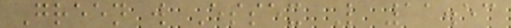Green w Essex L 11.53
